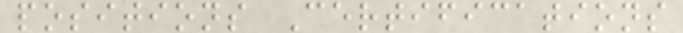positions Certifications
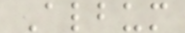Album
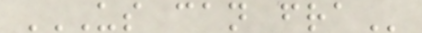US CAN FRA
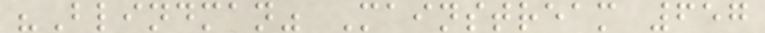"Blindman" Mainstream 657
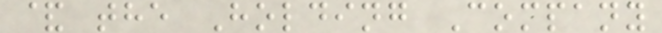& the Holding Company
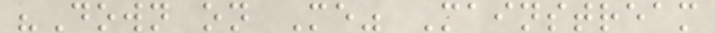"Down on Me" Mainstream
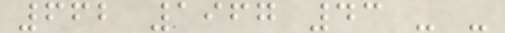662 1967 43 - -
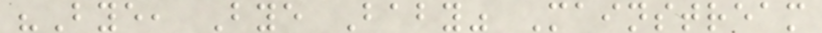"Bye, Bye Baby" Mainstream
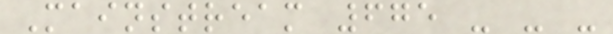Mainstream 675 - - -
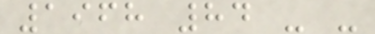1968 84 - -
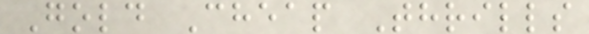Gold Cheap Thrills
